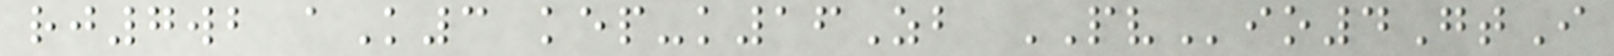rj7wb aK3 kep-k16Zb PVio4GtI
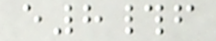e8#f
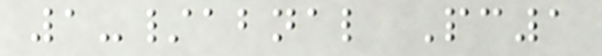1-/abnal Pc1
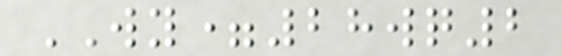WY=28wq2
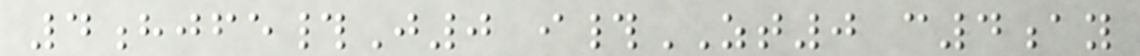4hjfe#J0 i#ZT0 c4ay
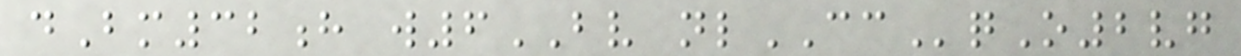dBm32h w6BV nlCCqO2vg
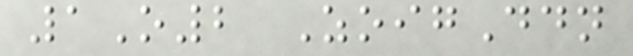1O2 ZoigDdn
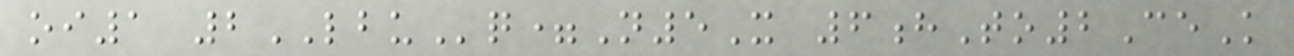oi1 2LBUq=N5X 6hTo2CeK
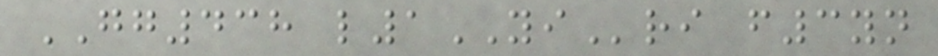GG438 l1YIri f3yn
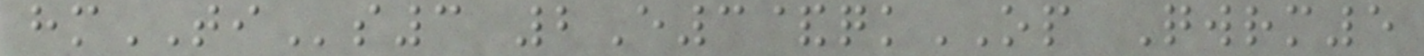hmTIs3 2E3&qkOP Qwrm5
